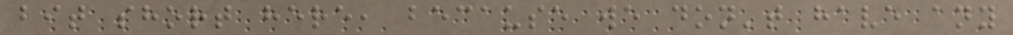bit short here, because we don't have any
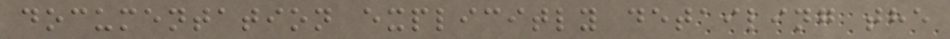documentation explicitly detailing the
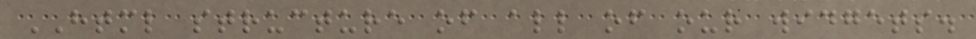HTML structure of all of our widgets.
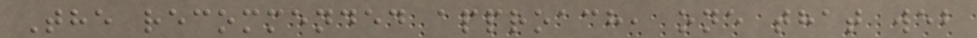The recommended approach, one that web
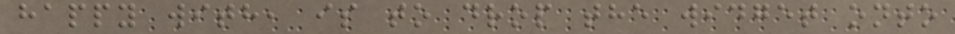happy with, is to drop the widget onto
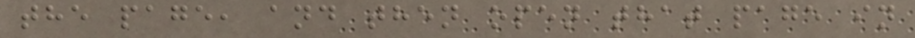the page, and then open that page in
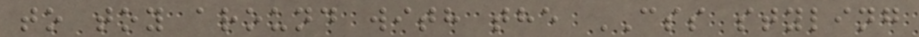to toy around with the CSS styling
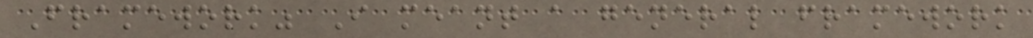Framework" I meant a general framework
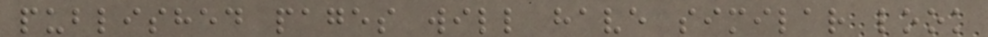published pages will have similar look
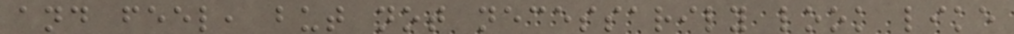and feel, but not necessarily look like
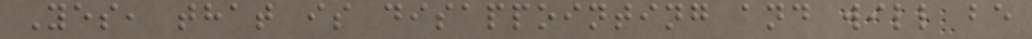Yes, that is disappointing and will be
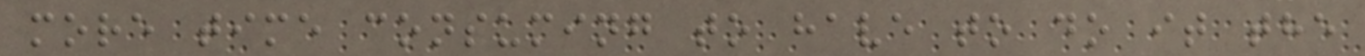more time consuming to have to do it the
